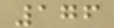176
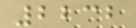2232
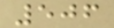506
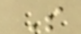S
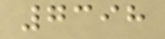7398
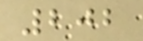202
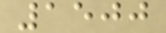1500
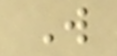W
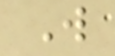W
